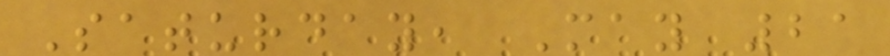Saturday, May 21
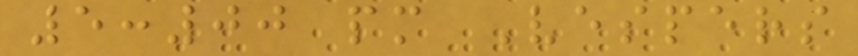5:00 pm Vespers
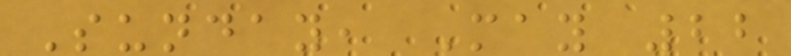Sunday, May 22
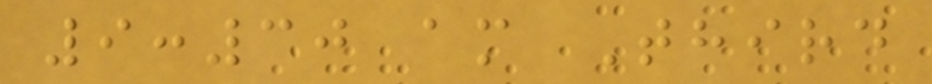9:30 am Third
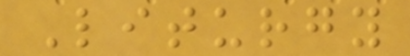Liturgy
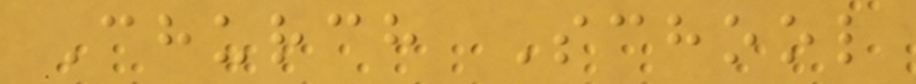Church School
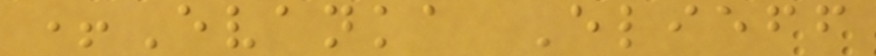+Evanka Elieff
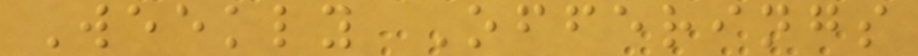Weekly Offerings
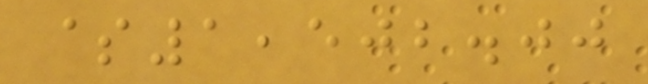$1,502.00
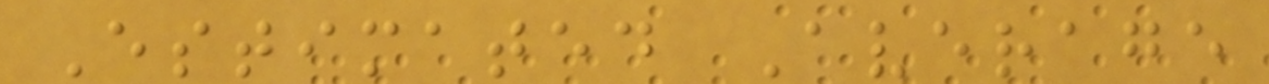Estimated Average
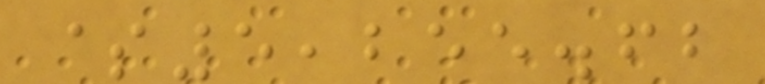$5,255.62
